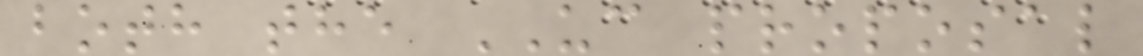both the UC proposal
